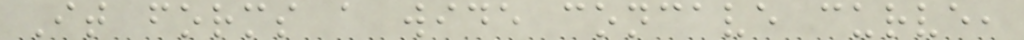It forms a wide concave curve,
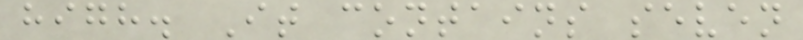high. It contains seven
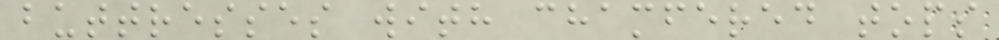buttresses with chamfered tops
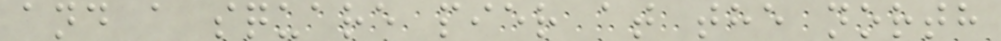and a square pier at the north
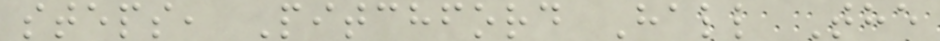steps, Pitchford Hall The
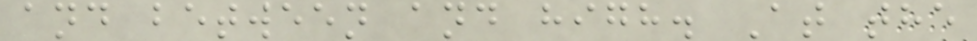and between and high. At the
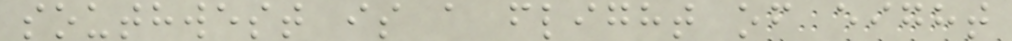southwest is a flight of eight
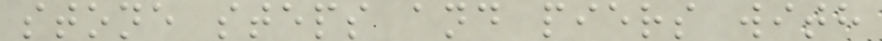stone steps and piers with
